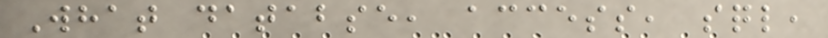What databse, access, sql,
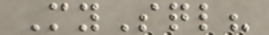MySql?
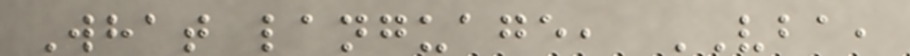What language, VBA,
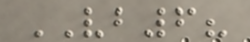VB6?
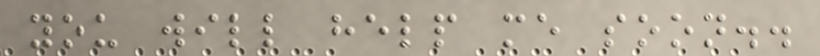you will help me soon..
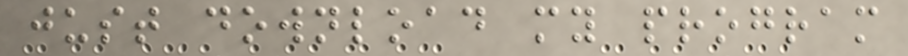just download my program
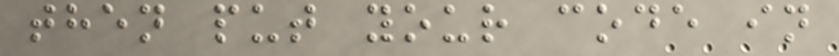then put your code in
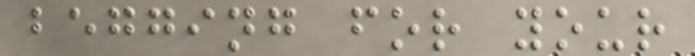begging for your
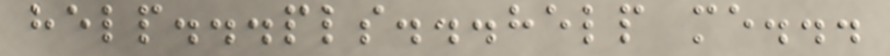help...pls...help me...
